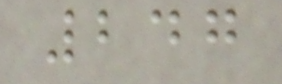247
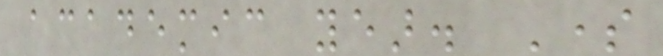academic year. Some
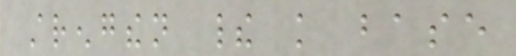strengthen their knowledge base
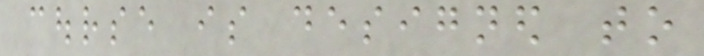course is designed to
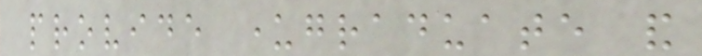provide undergraduate and
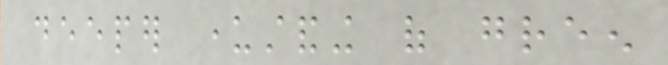deeper understanding of green
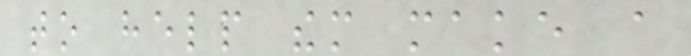to help them make a
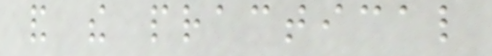and the practical
